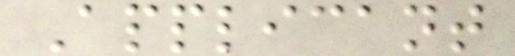Applicant
